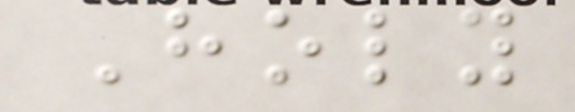Holy
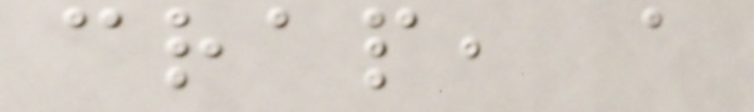crap, a
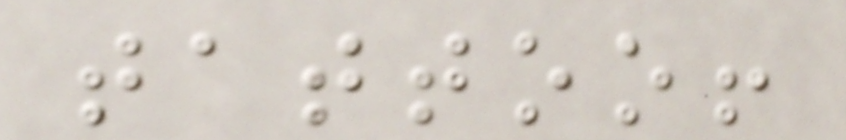tattoo!
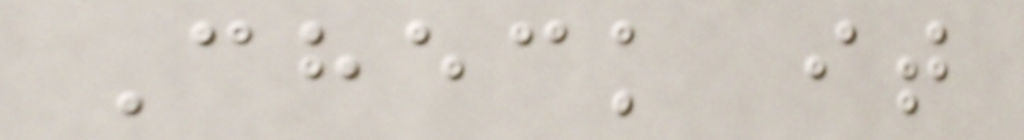Check it
